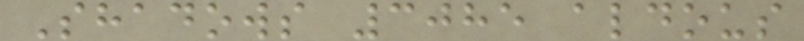Shadows 3085 aldous
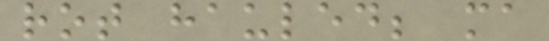rot hauled; ma
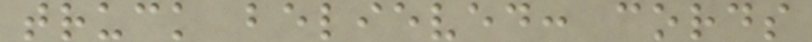truck believed: cords
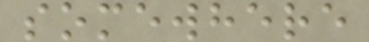somewhere
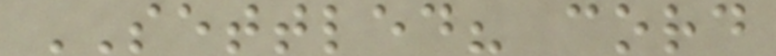SETTLED? cord
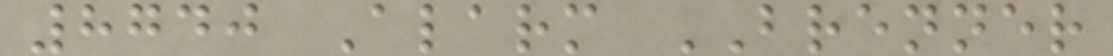8740 Alarm BRENNER
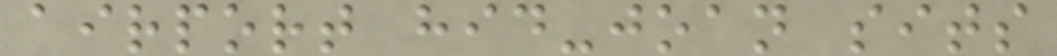airport hid-joan sits
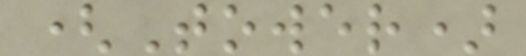(Tower)
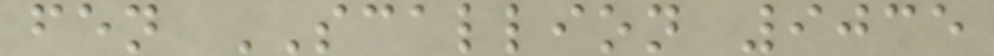fen SCALLION 9035
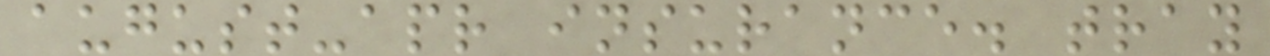august-apr insurance. tray
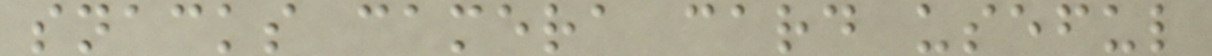snacks camera card useful
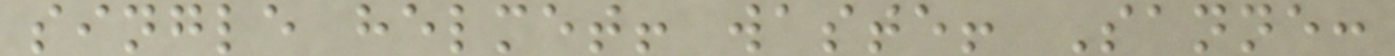single helmet! waste! Sanne:
